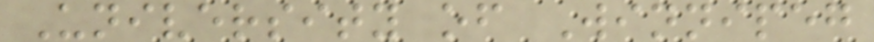University of Winnipeg
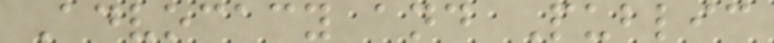Advocacy and Public
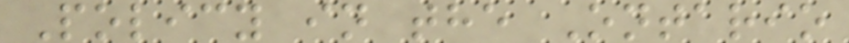Policy in the Ontario
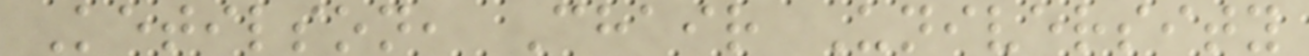Ketilson, Chair University
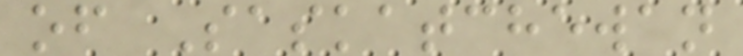of Saskatchewan
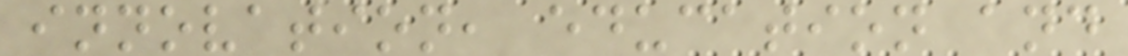innovation, education and
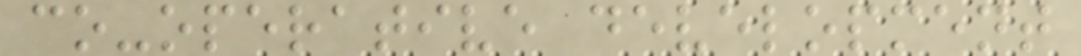co-operative development
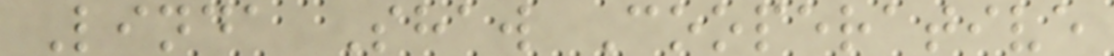Linda Shaw Cooperative
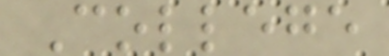College
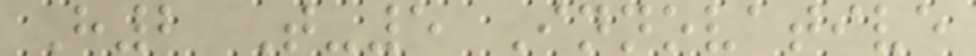H2 T-5 Innovative
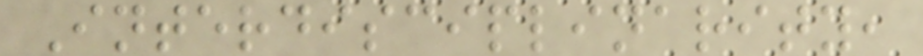Interdisciplinarity,
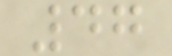47
